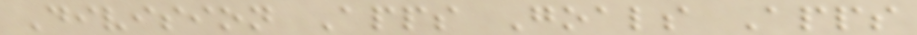Division Apps Goals Apps
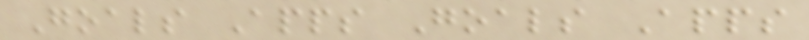Goals Apps Goals Apps
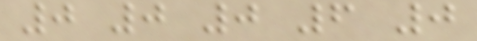0 0 0 6 0
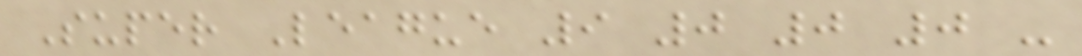Super League 9 0 0 0 -
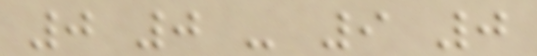0 0 - 9 0
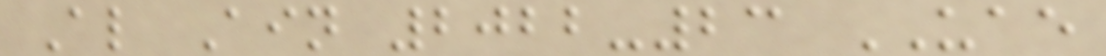Al Ain 2022-23 UAE
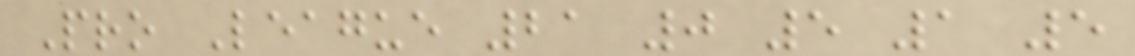Pro League 21 0 5 1 5
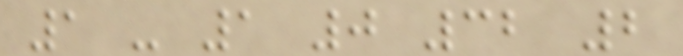1 - 1 0 32 2
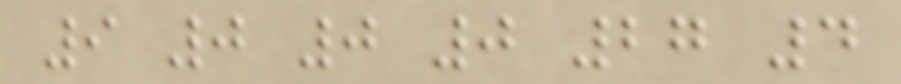9 0 0 0 27 4
